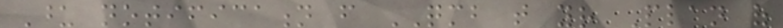Upon notification from QMB that your Plan of
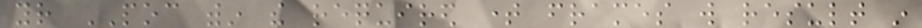your POC within the required time frames will result in
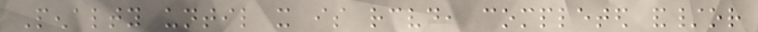Penalty until it is received, completed and/or
